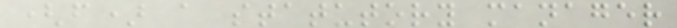(f) a statutory manager
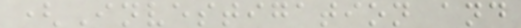(Investigation and
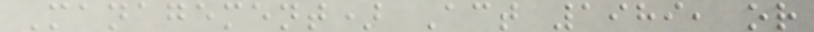Management) Act 1989, or
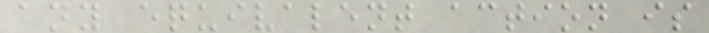any equivalent action is
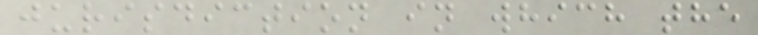jurisdiction in which the
